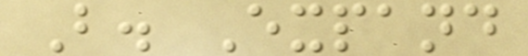B. Expand
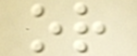or
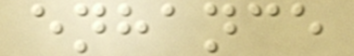enhance
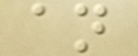an
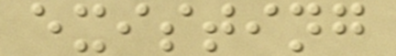existing
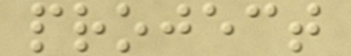project
